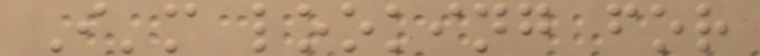I'm looking for
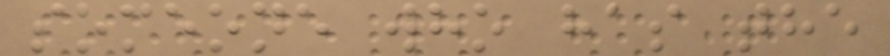someone who has the
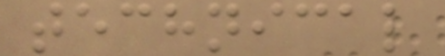technical
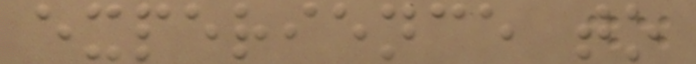experience to
